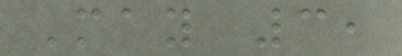May 3,
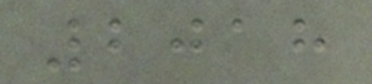2018
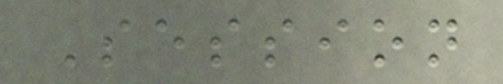Session
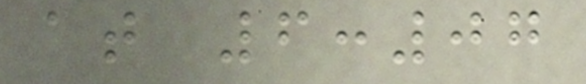at 6:07
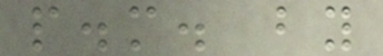p.m. by
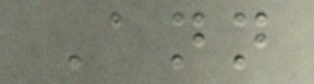Ann
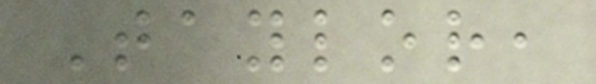Taylor,
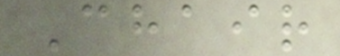Chair
